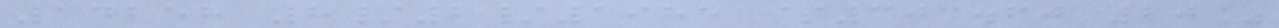14258 8/2/1985 $303.60 20%
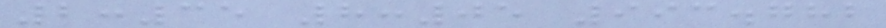2:35 8:05 993.782
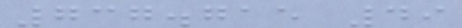737.715 49
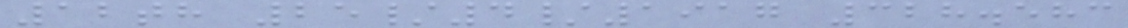12th 25/4/1917 328.583
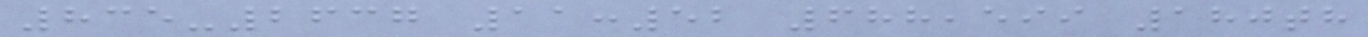835-2637 11:52 688,599 180th
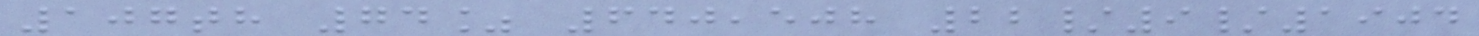107th 74% 640,508 22/9/1904
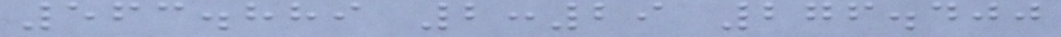563.889 2:29 276.400
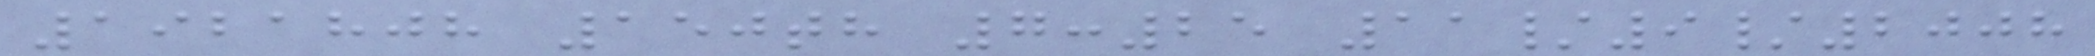1921808 150th 7:25 11/9/2008
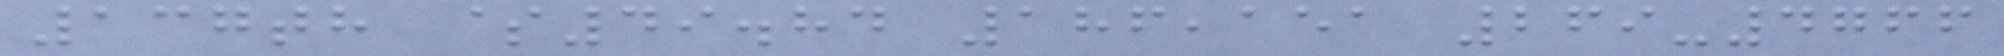137th $49.84 186,151 269-4766
